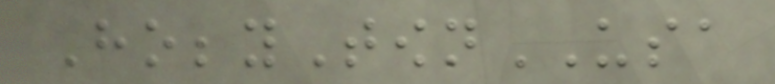HobbyTownUSA
